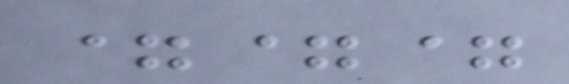===
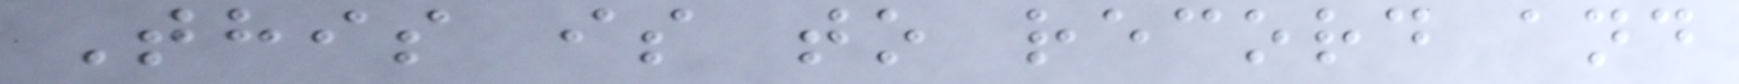This is to record and
